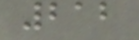212
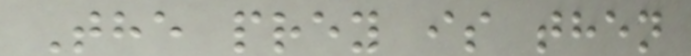The prey is then
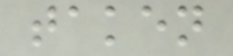taken
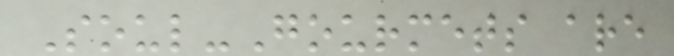Soul-Gourmets are
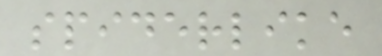spiderlike
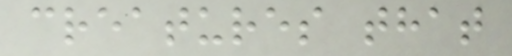creatures that
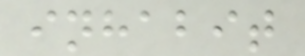inhabit
